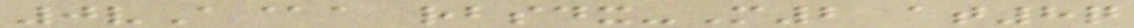0vA@a rbsdx-M2 at8q
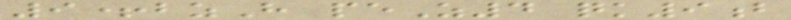9+bzH peZ4 qk9b
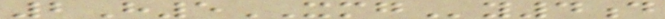2H5XMGy4d
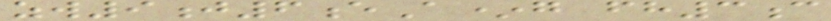zw9j6eA*g fh3c
